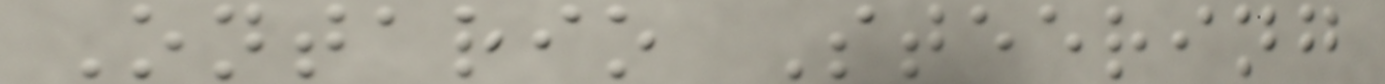Ontario Steering
